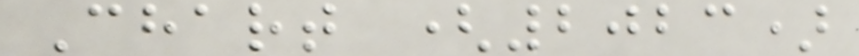Chart (2023)
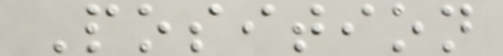Position
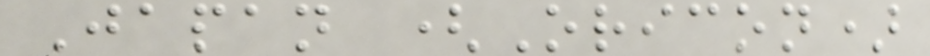Japan (Oricon)
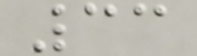33
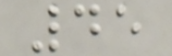45
